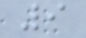9
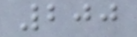200
